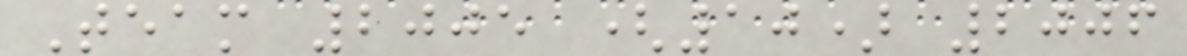Team 2005 (10) 2006
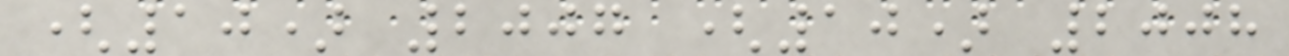(10) 2007 (10) 2008
